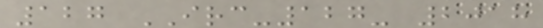127 IRC-127- 2018
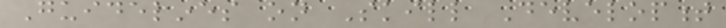Guidelines on Skill Development
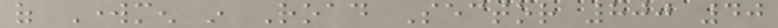of Workmen in Road Sector 800 40
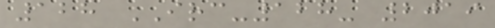128 IRC-128- 2019
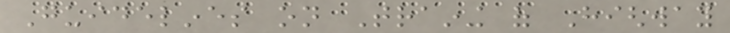Guidelines on Training of Highway
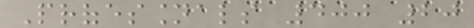Professionals 400 20
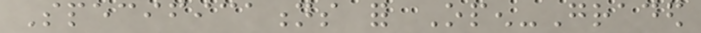Specifications for Open-Graded
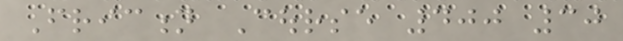Friction Course 400 30
